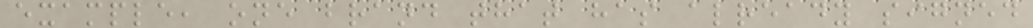example, one brand that has already signed
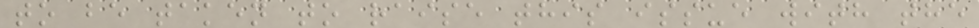to be taken to raise this issue with the
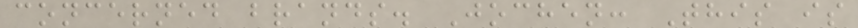concerned brands. Jochen: This is
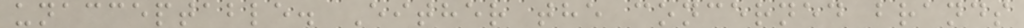unacceptable. Either the concerned brands
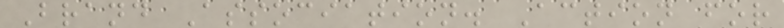Brand Association. Action for
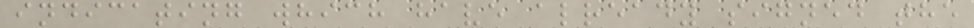indicating which have already signed the
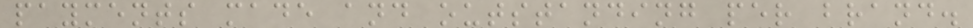payments made and outstanding per brand.
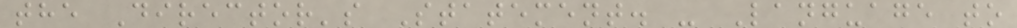the Director's Statement. - Language to
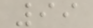99
